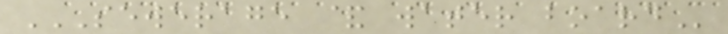SEWERAGE & WATER BOARD
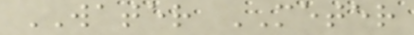WATER METER
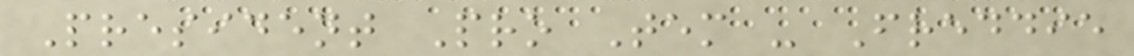President Pro Tem - Freddie
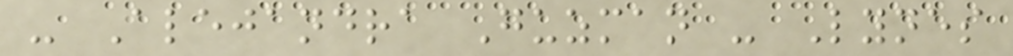- Alejandra Guzman - Lynes
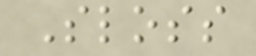Sloss
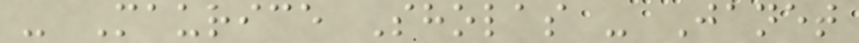- Maurice Sholas - Janet
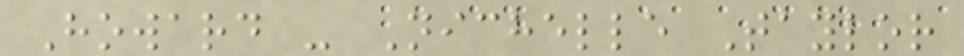Howard - Nichelle Taylor
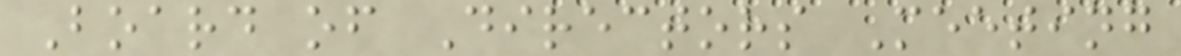Board of Directors Meeting
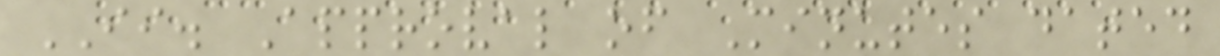II. Approval of Minutes dated
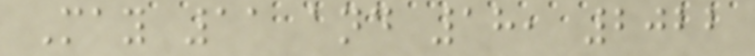May 11 and 18, 2022
